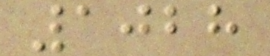1028
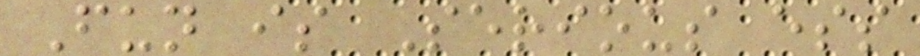Fun is Serious ess
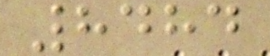8484
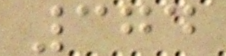374
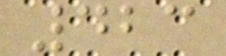423
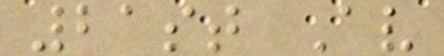21st Av
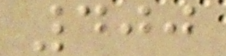400
